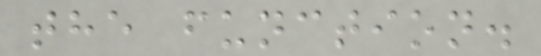the function.
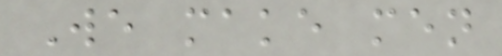We make men
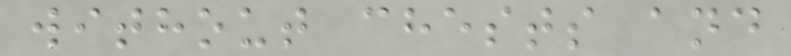without chests and
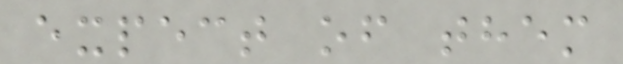expect of them
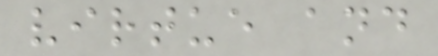virtue and
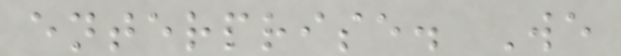enterprise. We
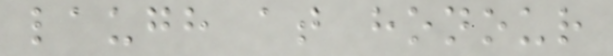laugh at honour
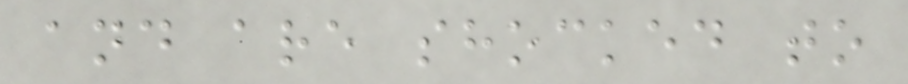and are shocked to
